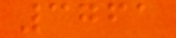3761
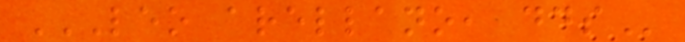LEO ARELLANO, DDS
